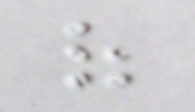of
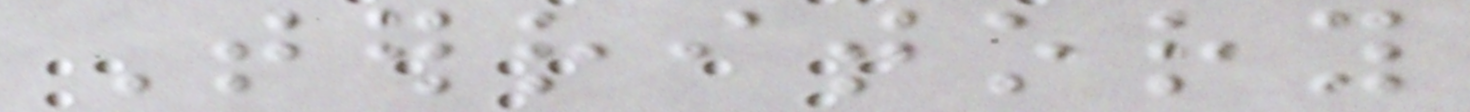Territory
